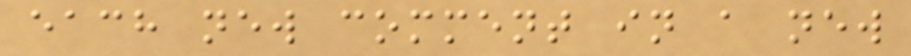each new comment in a new
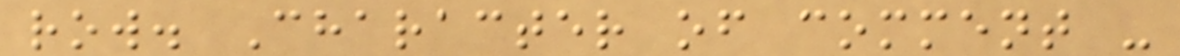row. Character of comment -
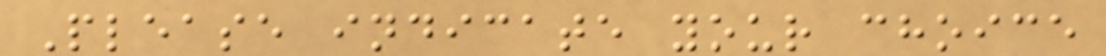Please indicate your choice
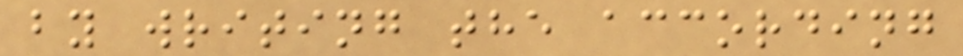by writing the according
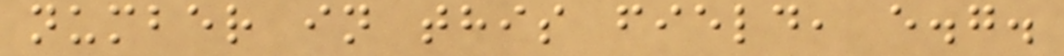number in this field, e.g.
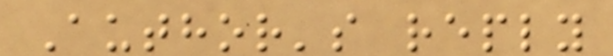Author's reply
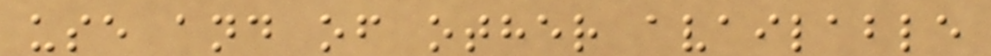use and of other available
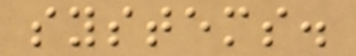systems.
